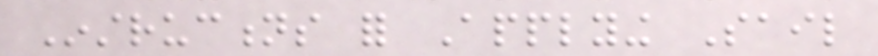Instructions for Applying Sail
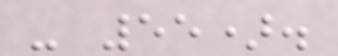- 55).
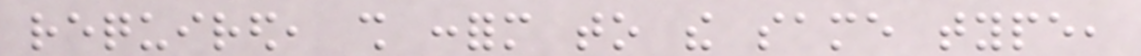required, shall conform to the same type,
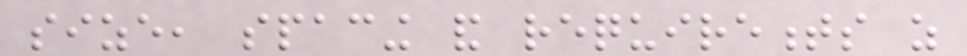size, spacing and requirements as
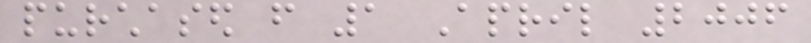purchased from 1 April 2006
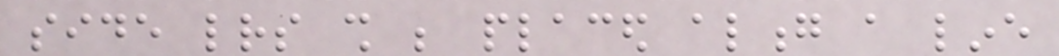side letters shall be placed along a line
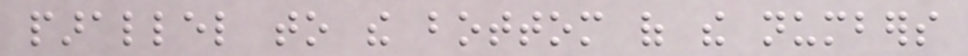parallel to the bottom of the numbers
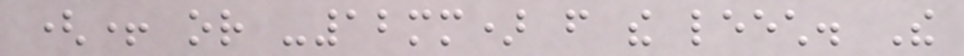(+ or -12mm) from the leech. The
